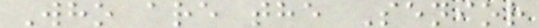Who are the Senior
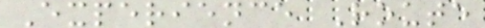Experience Route
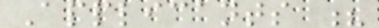Applicants ?
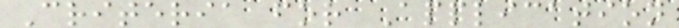Criteria for Application
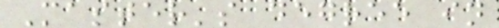Master's degree in
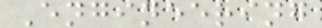Engineering
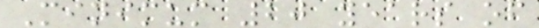Minimum 20 years of
